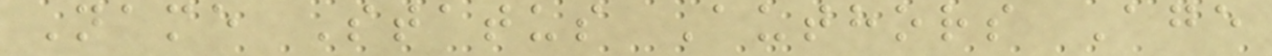Name Status Authors Age
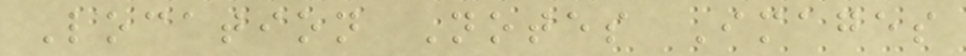Location Notes Images
